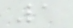1
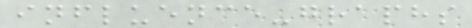influence-graphs
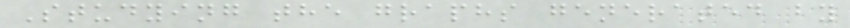Studying the graphs generated by
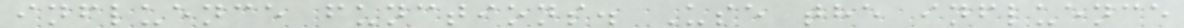influence functions. Use the influence
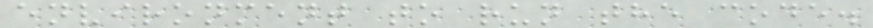environment to run the code.
